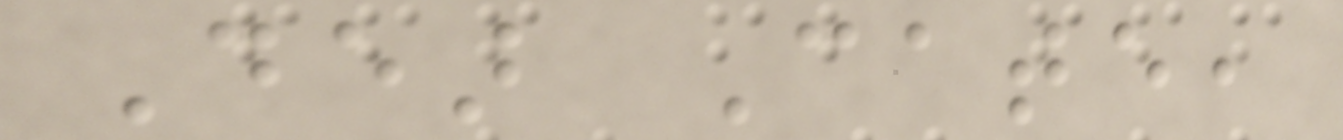Dear Cate,
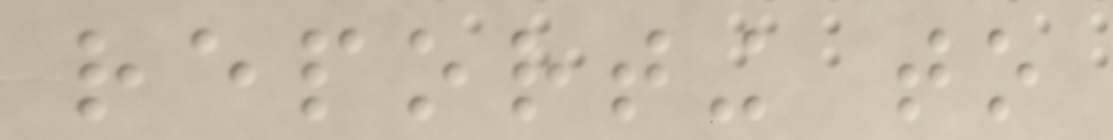reporting to
